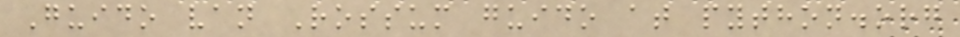Guido van Rossum guido at python.org
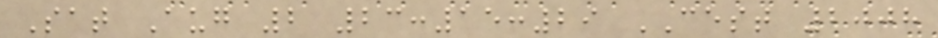Sat Aug 2 23:15:29 CEST 2008
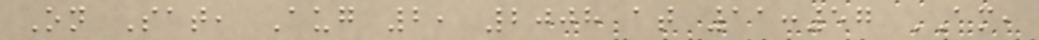On Sat, Aug 2, 2008 at 11:57 AM,
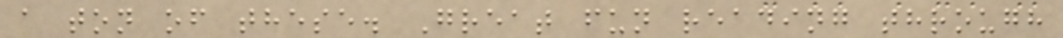a ton of these. Great fun reading through
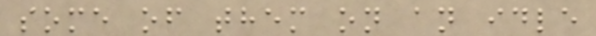some of them on an idle
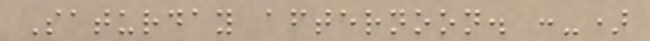Saturday afternoon. :-)
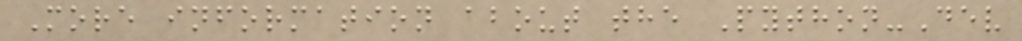More information about the Python-Dev
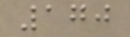170
